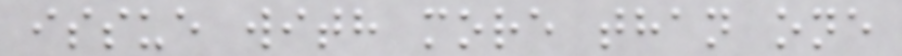issue with more than one
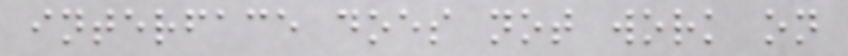interface does not work on
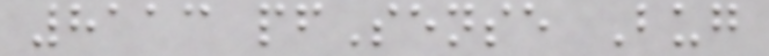8113 pfSense Bug
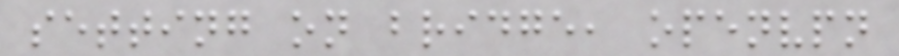setting on bridge, openvpn
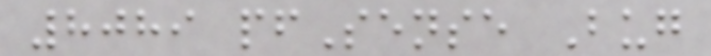8089 pfSense Bug
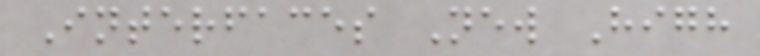Interfaces New High
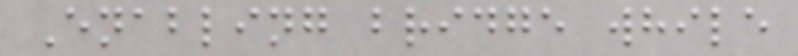Enabling bridge while
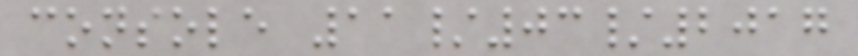console 11/03/2017
